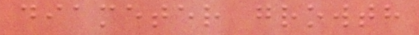diameter growth
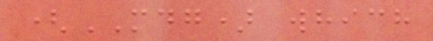(MDG) which
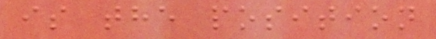is the position
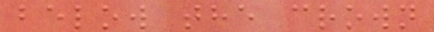below the crown
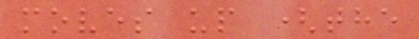moves up (the
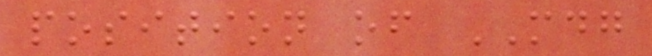position of MDG
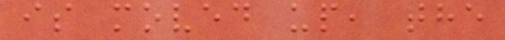is moved up, the
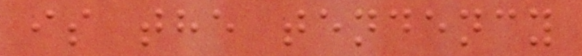is the tendency
